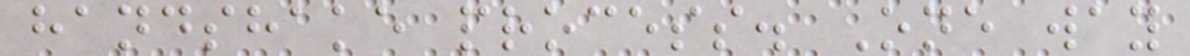handshake process. One way
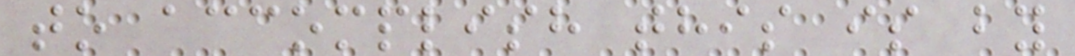to accomplish this is by
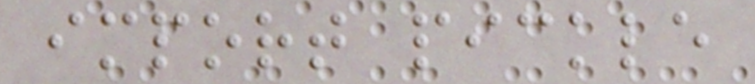import pickle
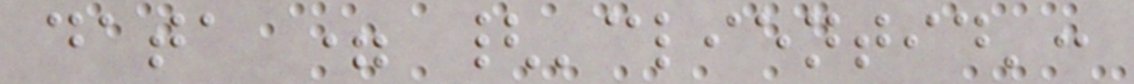data = {'clientid':
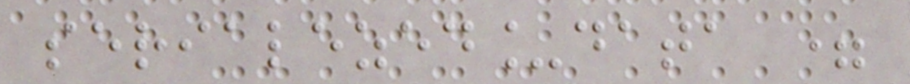serialezed_data =
